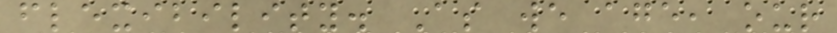flexibility. As we age, our
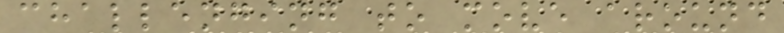challenging to move around
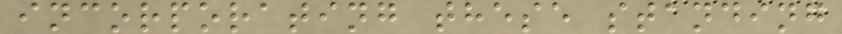incorporating these standing
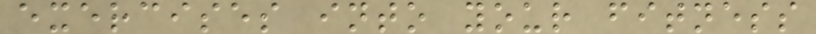exercises into your fitness
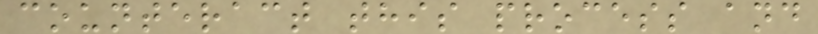counteract this process and
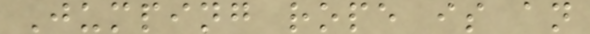Jumping rope is an
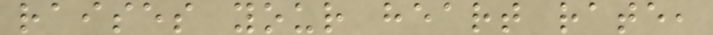raises your heart rate,
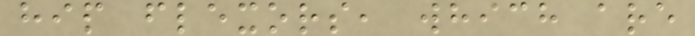hip flexors, which are
